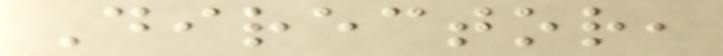Director,
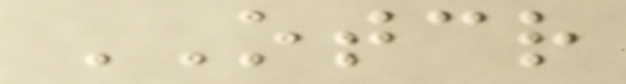OTCR
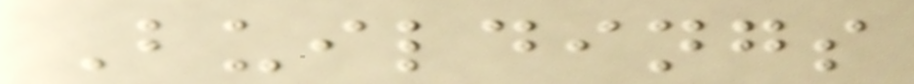Buildings
